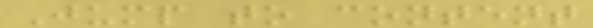Jump to content
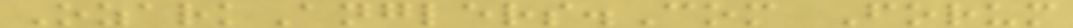OzarkAnglers.Com Forum
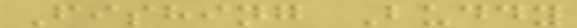Fishing Buddy
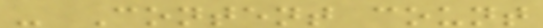- Content count
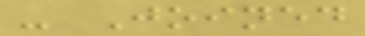- Joined
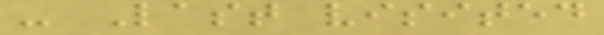- Last visited
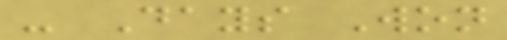- Days Won
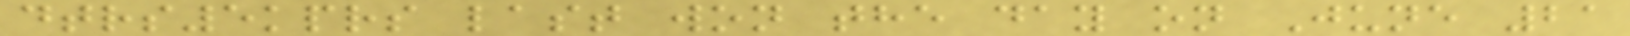dtrs5kprs last won the day on June 21
